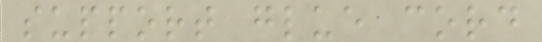support glue cord
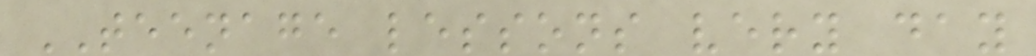TEENAGE lessons very day
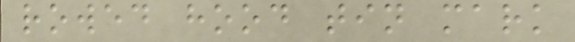rowed hood tin mark
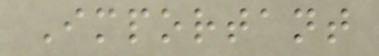Important
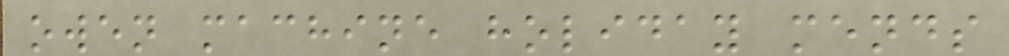owen machine holiday mends
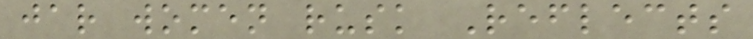jar women rusk Reflects
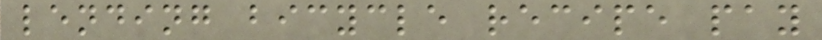lending bicycle recipe pay
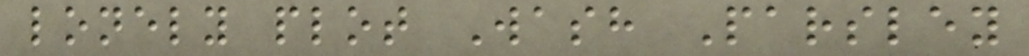lonely plot Wash Parsley
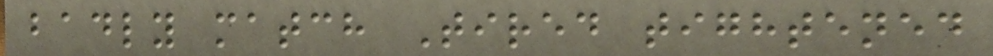badly match Tired tightened
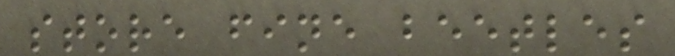store fine beetles
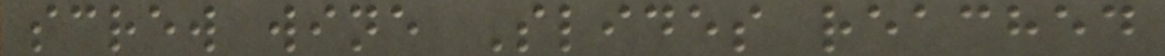screw wine Slides reached
